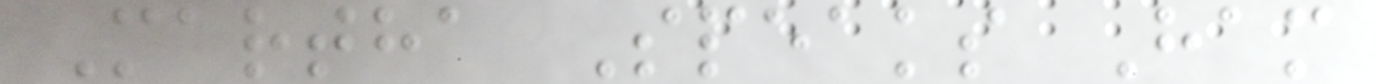Martha Speaks Ham
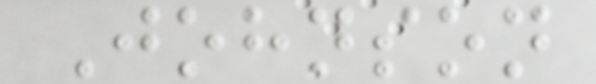Johnson
